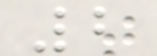2
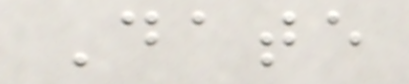Date
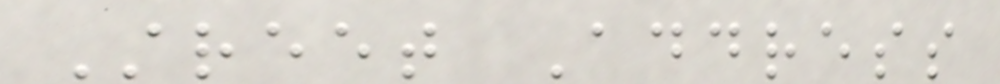Street Address
